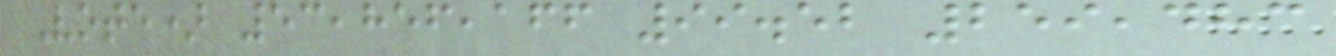Vote) 53,856,166 99.52 259,483
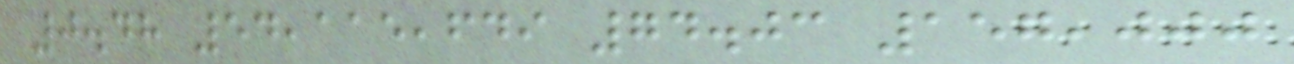0.48 54,115,649 74.03 157,000
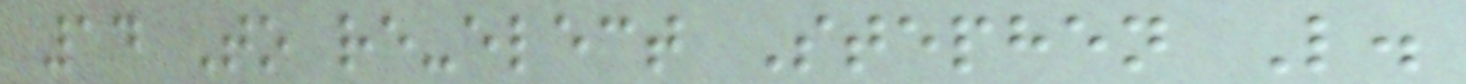14 To re-elect Stephen L.
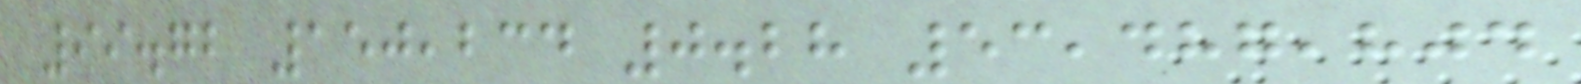99.72 150,234 0.28 53,487,804
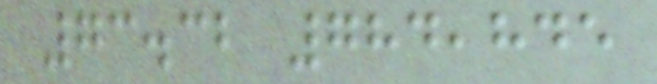73.32 784,845
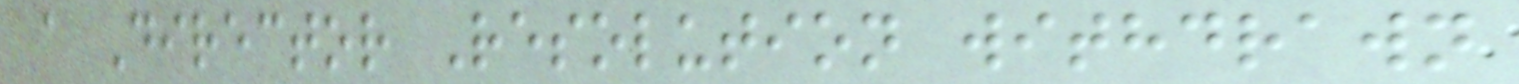a Director Resolution withdrawn
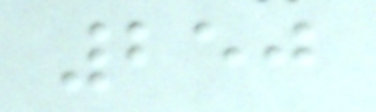250
